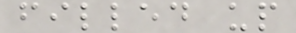filled up
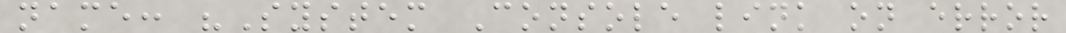name: "System Console link on error
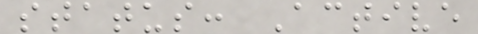status: Active
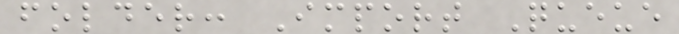folder: Import Queue
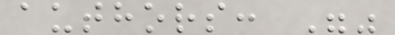authors: ""
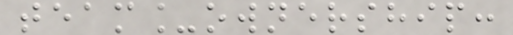team_ownership:
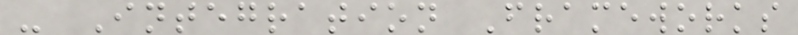- Integration Frameworks
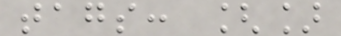tags: []
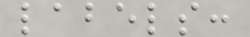labels:
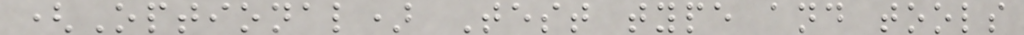(Optional) Test type and tools
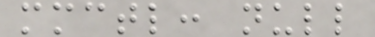mmctl: null
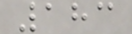183
